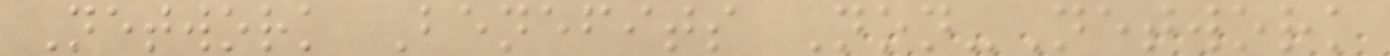Network Benefits Non-Network
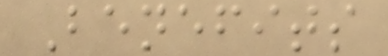Benefits
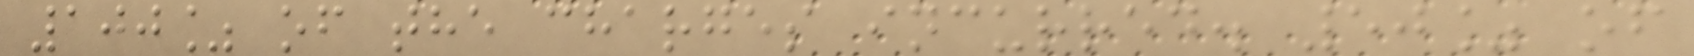100% of the charges incurred. 50% of
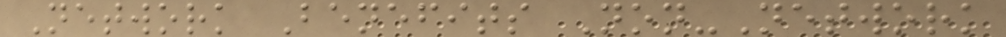Network Benefits Non-Network
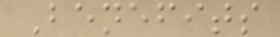Benefits
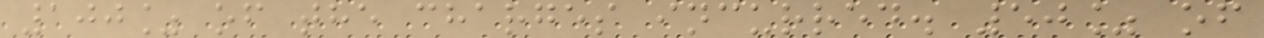100% of the charges incurred. 50% of
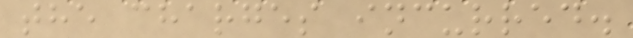the charges incurred.
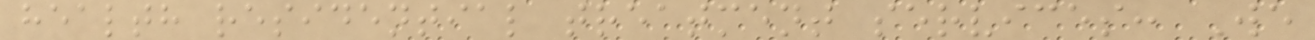health residential treatment services: We
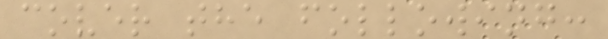cover the following:
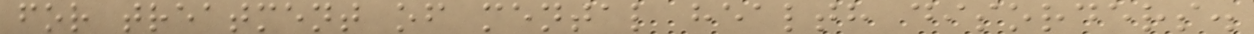for treatment of mental health disorders.
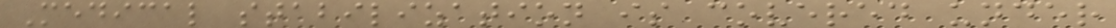Medical stabilization is covered under
